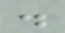.
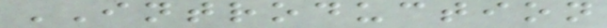INTRODUCTION
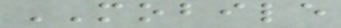MOBILE
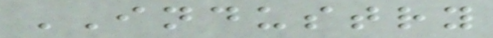INDUSTRY
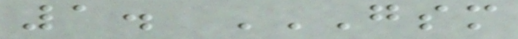1. GSM
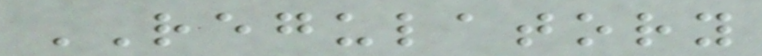REGULATORY
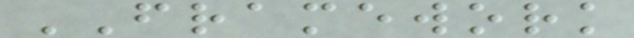FRAMEWORK
